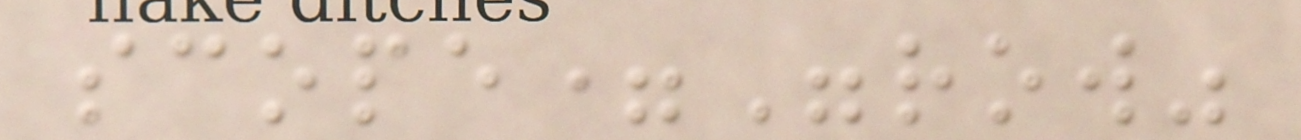scope="row"
